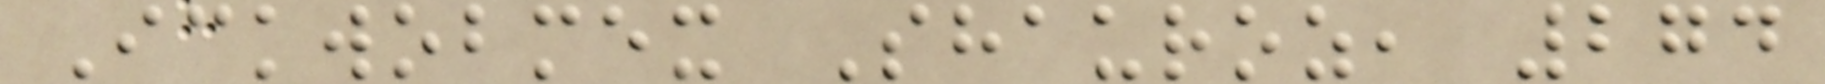Ickwobmex Shauroz, 274
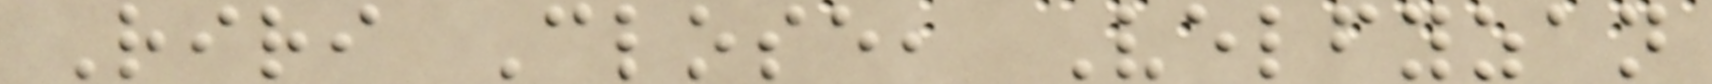Riri Close, Velfyzan
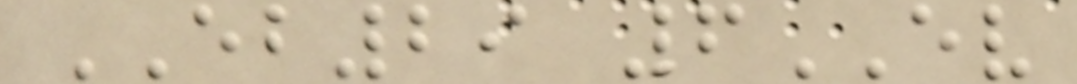EB29 6EV
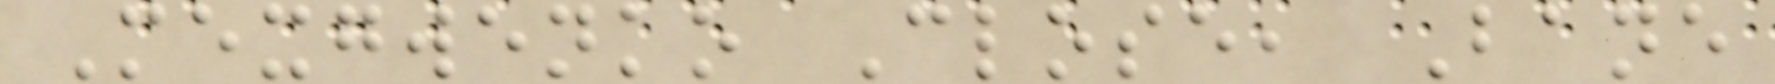Mexgwenko Close, Bane
